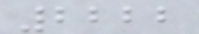2222
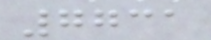7731
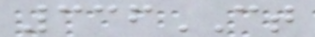336CT
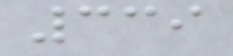339
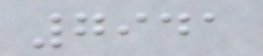7941
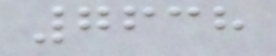7638
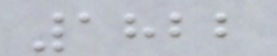1822
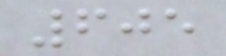605
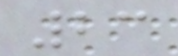23
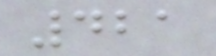421
